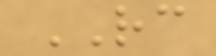RC
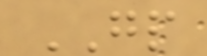GP
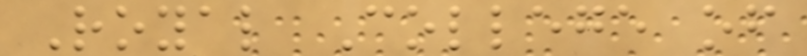Royal College of
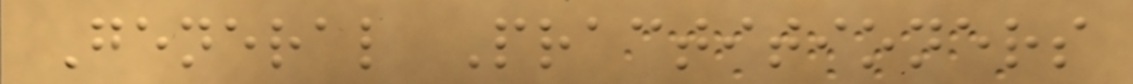General Practitioners
